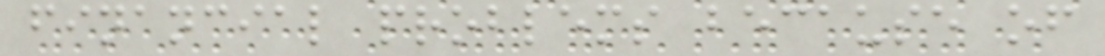financial problems because of
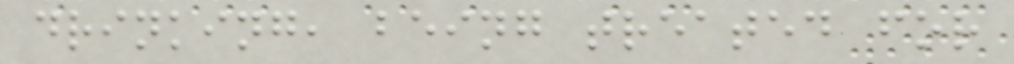drinking, being treated for
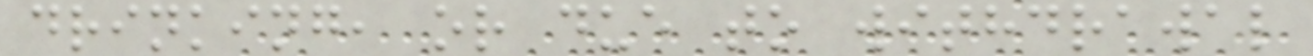drinking, or due to withdrawal
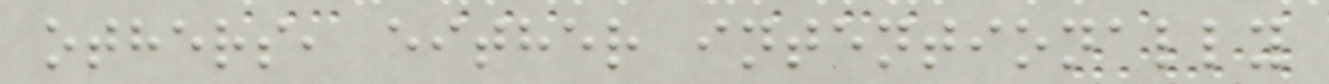others, either intentionally
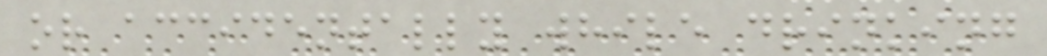or accidentally while drinking
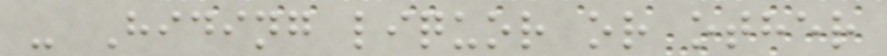- Hiding liquor or other
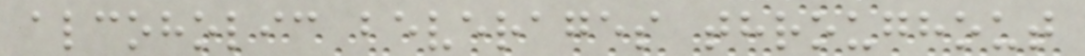alcoholic beverages throughout
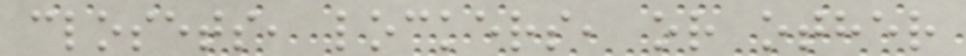closets, lockers, or other
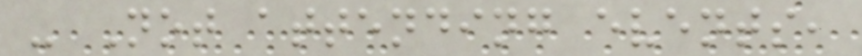- Not attending events,
